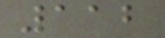112
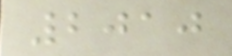2010
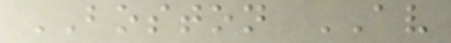BOSTON AV
